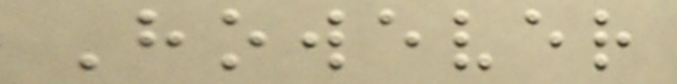However
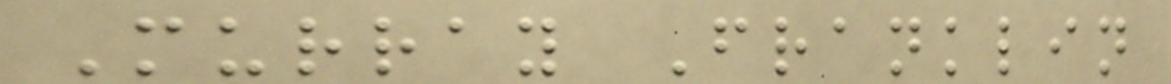Murray Franklin
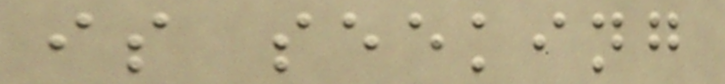is seeking
